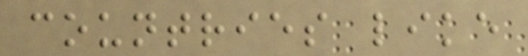countries like
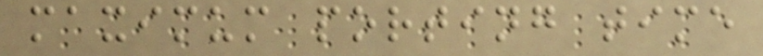maximum porting time
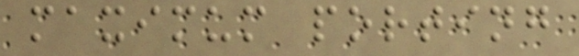maximum porting
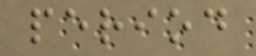period
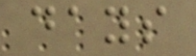days
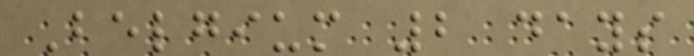Belgium 2 days
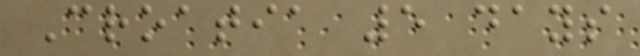Croatia 5 days
